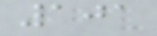101
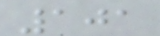101
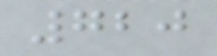720
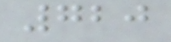720
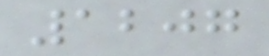1207
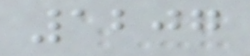1207
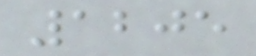1205
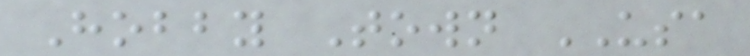Hobby Town USA
